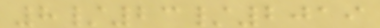8/23/2019
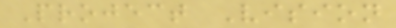Project Vision
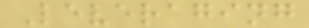Leveraging
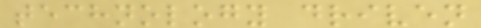technology driven
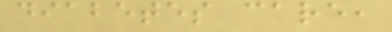diabetes care,
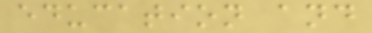education and
